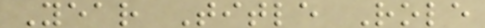Year Title Role
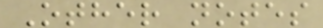Other notes
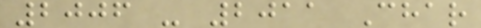2006 - 2011 Char
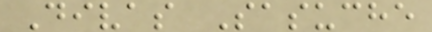Divas Sasuche
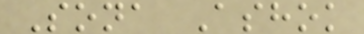Sona Ashok
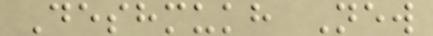Deshmukh New
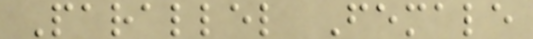Parallel Female
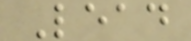Lead
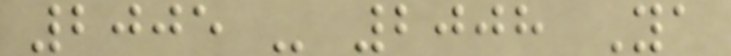2005 - 2008 Ya
